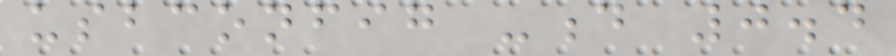usbconfig -d 0.4
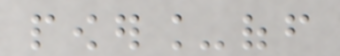power_off
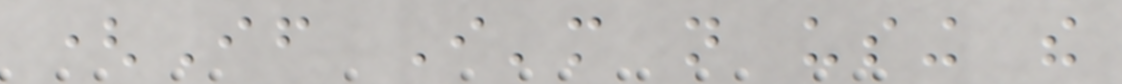(If I'm not using the
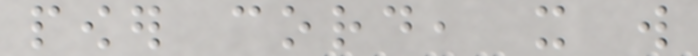power cord, it will
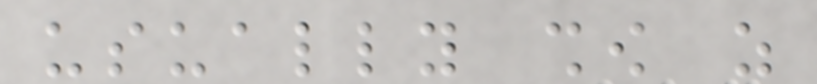usually show as
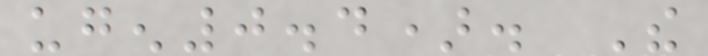ugen0.4). The
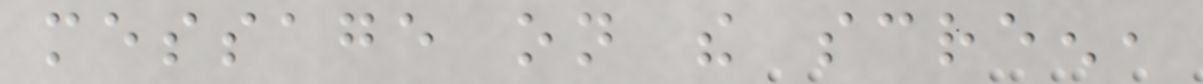message on the screen,
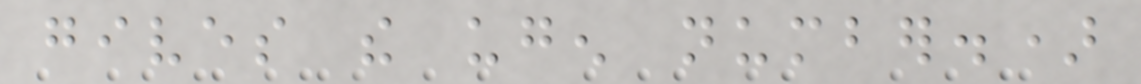gives the ugen number.)
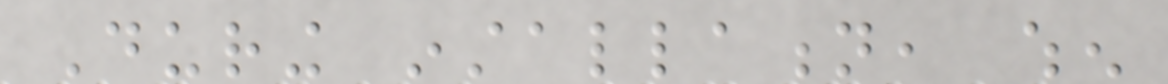During installation, when
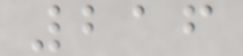216
